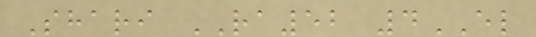Shari RA52 4EL
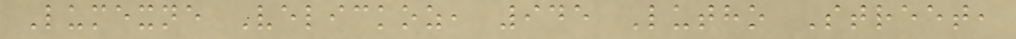Lumexne Velickoz, 945 Lutho Street,
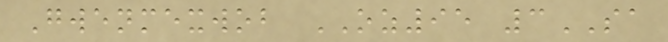Gwenmexwob OZ95 3SA
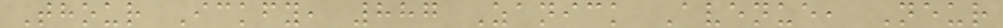Thour Ickfy, 887 Zanick Avenue, Neur
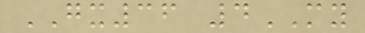GX36 4MY
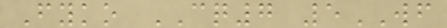Fyko CQ7 5WF
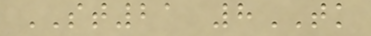ST21 8TK
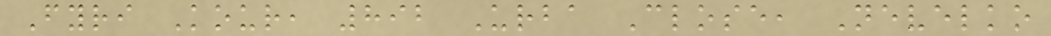Fyri Kour, 892 Urba Close, Nevelko
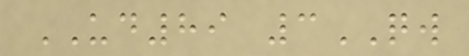UD89 3QW
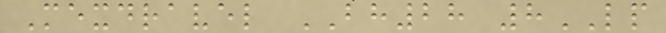Mexdravel BH28 8LP
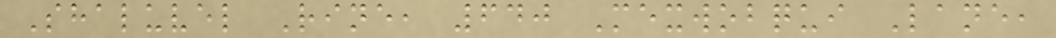Shaluvel Rine, 640 Mexwobqui Lane,
